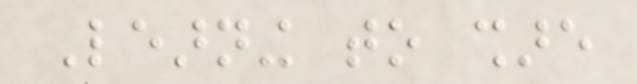Learning to share
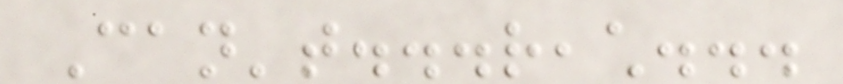Can't...reach...
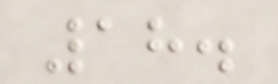18.
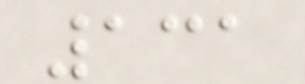131
